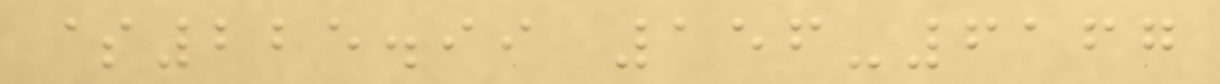$225.99 156-6167
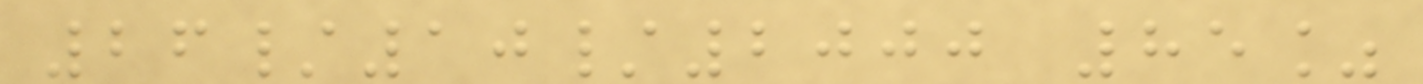26/10/2000 85%
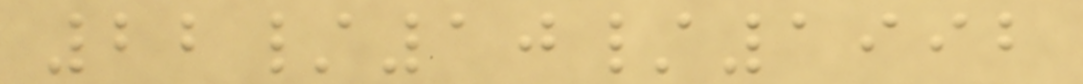22/10/1992
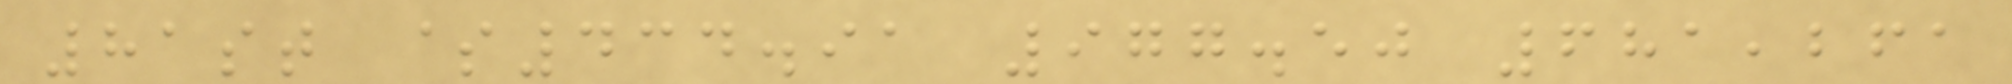81st $434.91 977.50 681,261
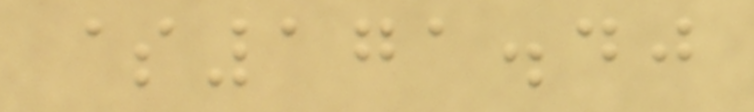$171.40
